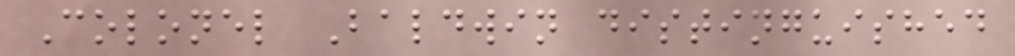Colonel Baldwin distinguished
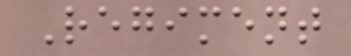Regiment
